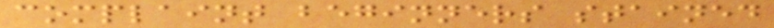complaint beginners stained
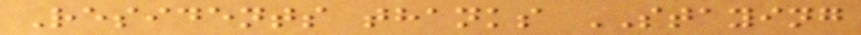Residents thanks STAYING
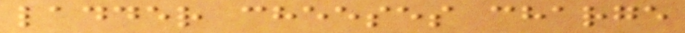ladder cheeses charge
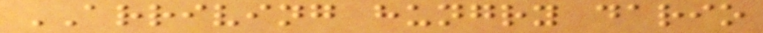ARRIVING hungry dario
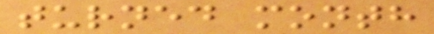turned month
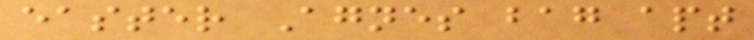easter Agnes bag apt
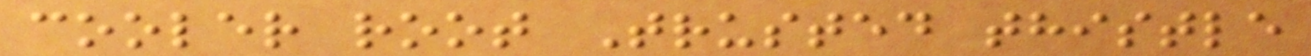cooler root Trusted thistle
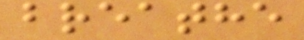breathe
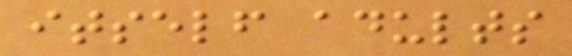itself adults
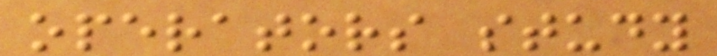operators study
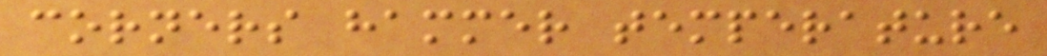corners hammer temperature
